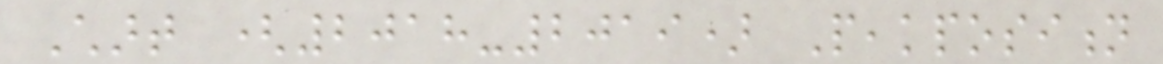Chart (2018-2019) Peakposition
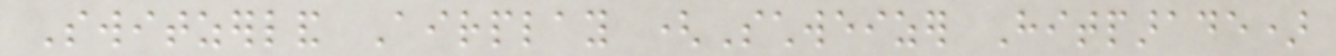Switzerland Airplay (Schweizer Hitparade)
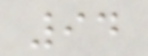94
